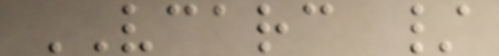VCARC /
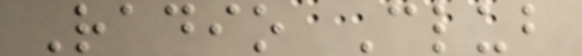Radio Club
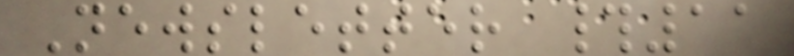Newsletter #11
